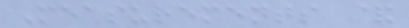Measurements &
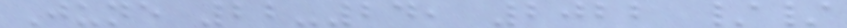June 22-24, 2022 //
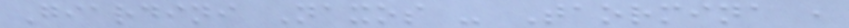Giardini Naxos - Taormina ,
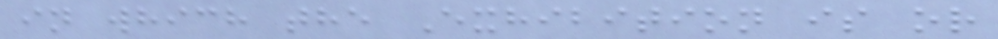in which the Exhibition is or
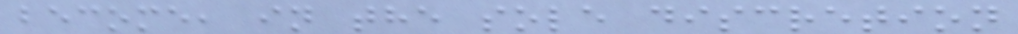become, in the sole discretion
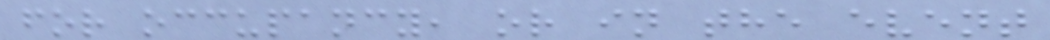for occupancy, or in the event
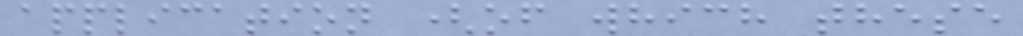application (of which these
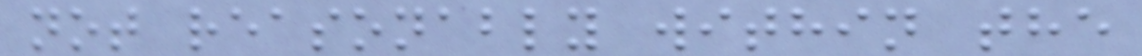not reasonably within the
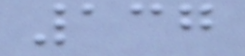137
